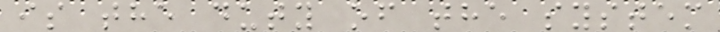is the duty of the system
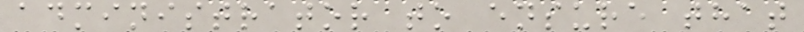administrator to ensure that
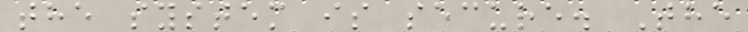the system is secure. The
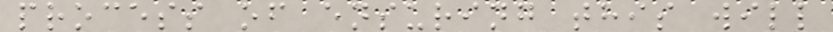process of ensuring this will
